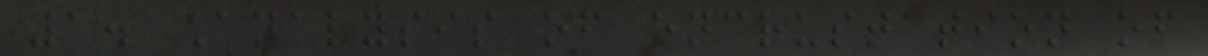1. Analysis of encrustation of
